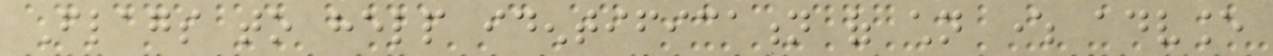Flags to help identification of children where advance
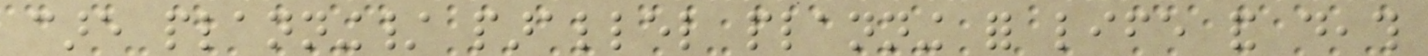care planning/ parallel planning for life and death
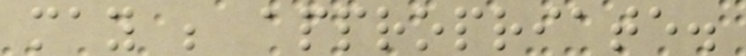may be appropriate.
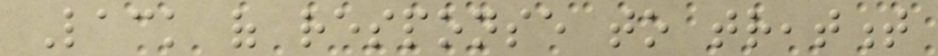Lack of response to treatment
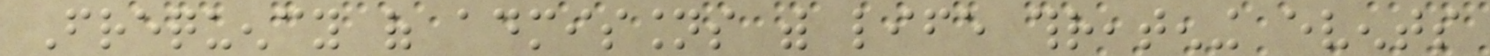Frequency of admissions with life threatening events
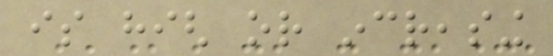is high or increasing
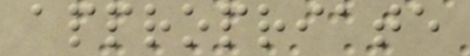appropriate
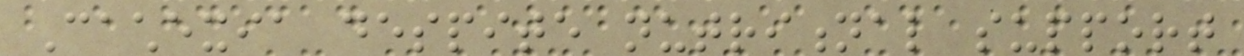Cachexia despite nutritional support
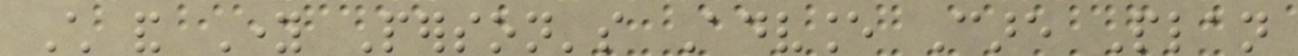Child and Young Person's Advance Care Plan
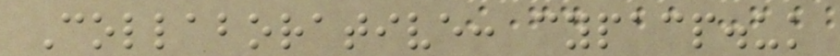Collaborative: cypacp.uk
